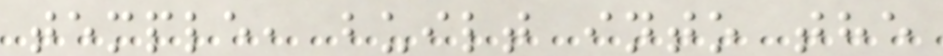temple, built into the
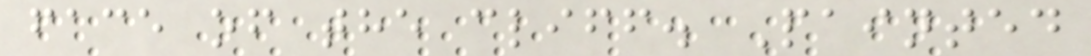face of the cliff. Painted
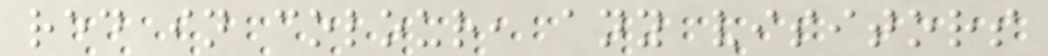red in colour, any visitors
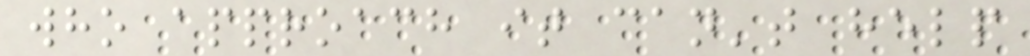who approach it can't help
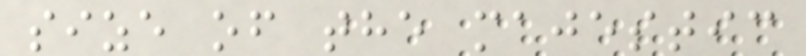size of the majestic
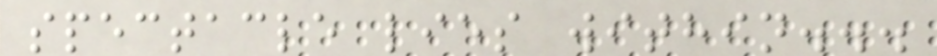spectacle lies within...
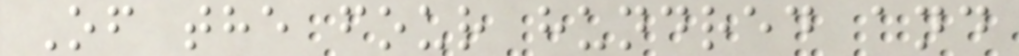Of the four hundred and
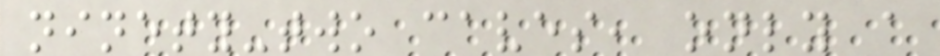ninety-two caves, only a
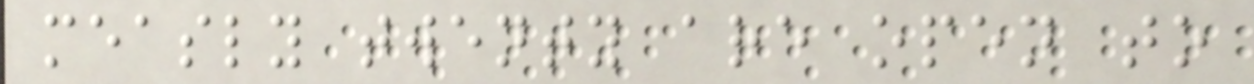measly twenty are open to
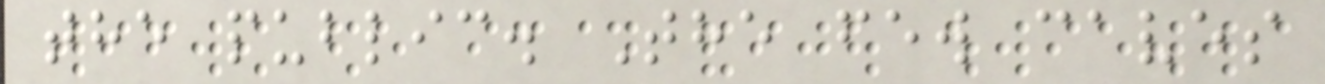the public. The few caves
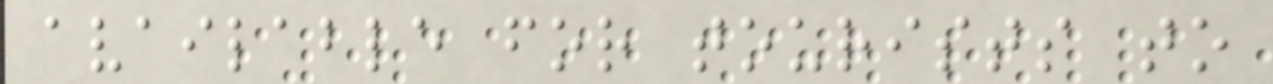available for tourists to
